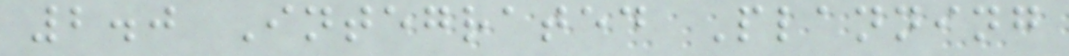2.0 Integrated Planning
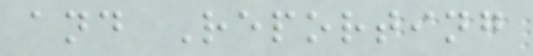and Reporting
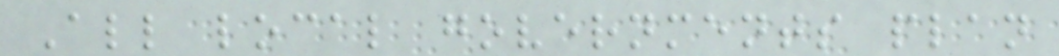All local governments plan
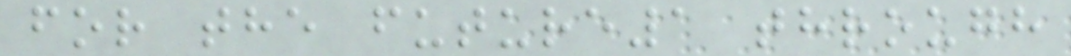for the future1 through
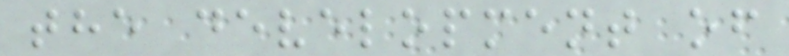the development of
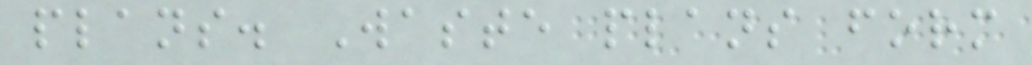plans. Waste plans form
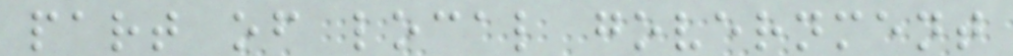part of local government
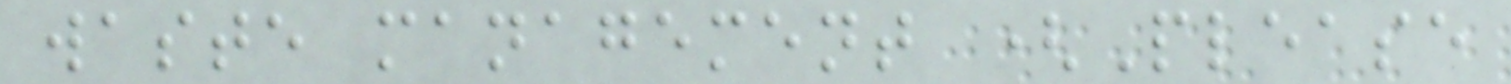waste management (Please
